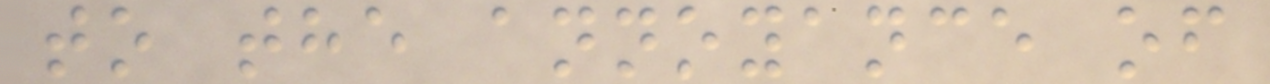to the annoyance of
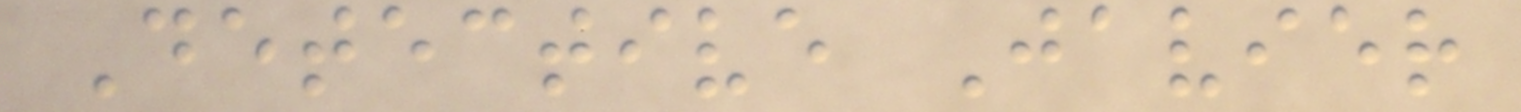Detective Javier
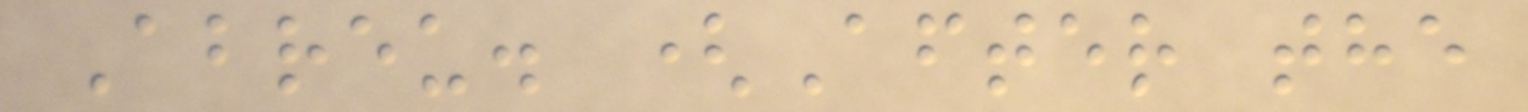Abreu. (After the
